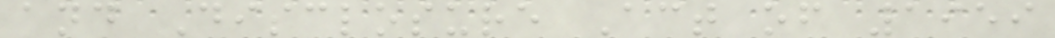and Disclosure Act of 1959
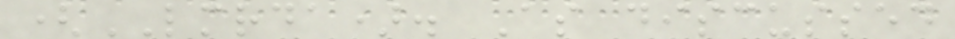(LMRDA). As discussed
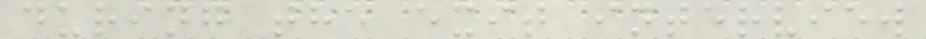during the exit interview
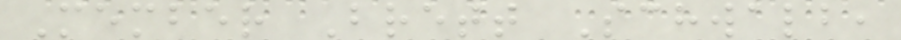Member Brett Schwalb,
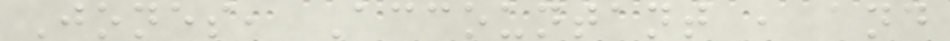Jones, Accountant , and
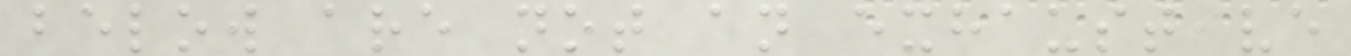below are not an exhaustive
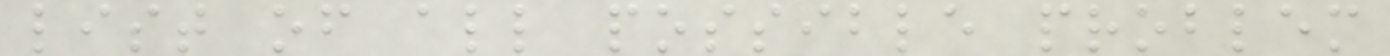list of all possible problem
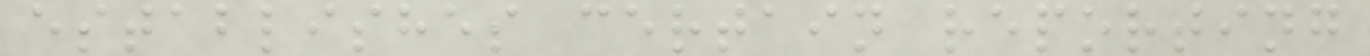establishes certain reporting
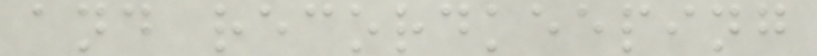and recordkeeping
